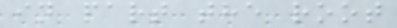in part the root
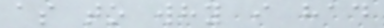as to why i had
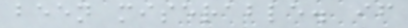been miserable. if
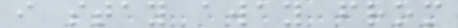i stay away from
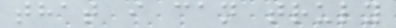that i can truly
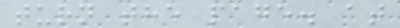turn the page. at
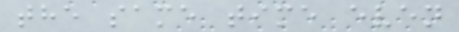the same time even
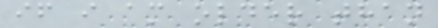if i am older than
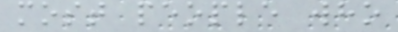most people who
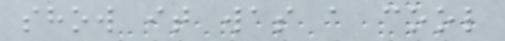show it was a cool
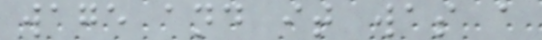wage and it was a
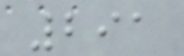291
